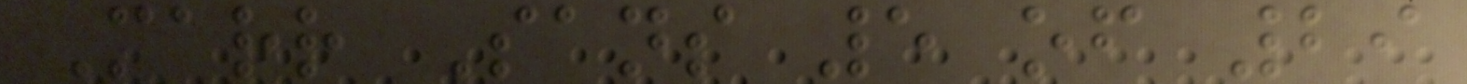Marr Sans 5 of 29
